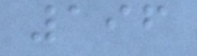196
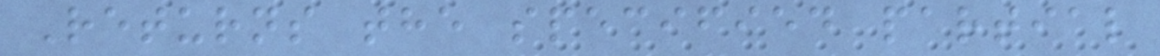Returns the specified partial
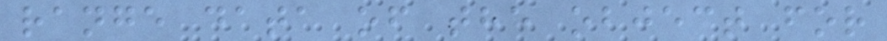range data of the object for
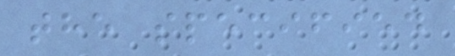the specified
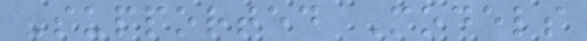Supported Models
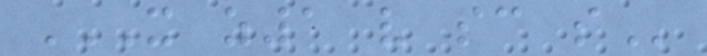X Z1 V SC S
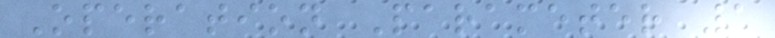Operation Parameter 1
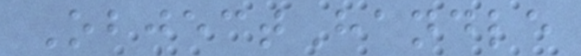ObjectHandle
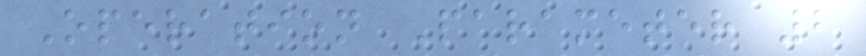Operation Parameter 2
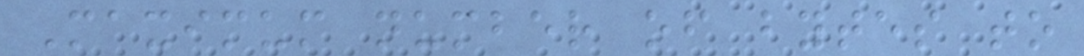Maximum number of bytes to
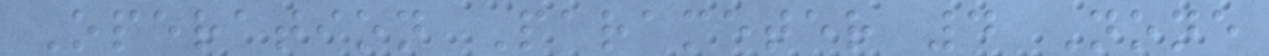Operation Parameter 4 None
